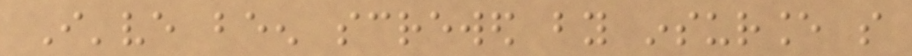I've been screwed by insurance so
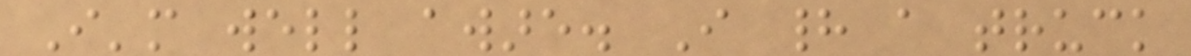I'm well aware. I had a truck
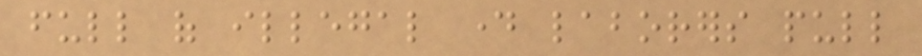full of illegal day laborers pull
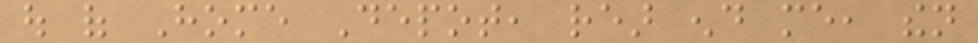out of Home Depot, rear end me, then
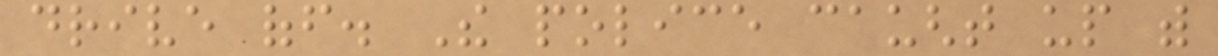drive off. The police caught up with
